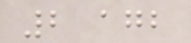2 agb
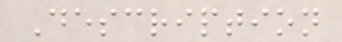Description
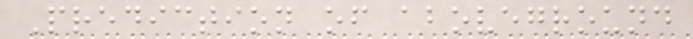Prediction of aboveground
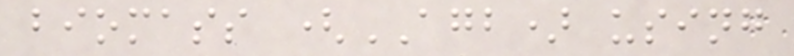biomass (AGB) using
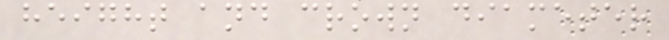height and crown diameter
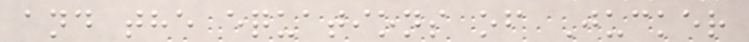and the equations of Jucker
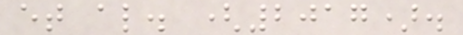et al. (2017).
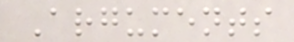Arguments
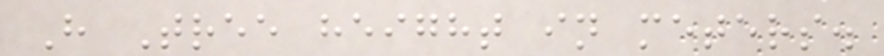H Tree height in meters.
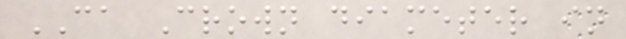CA Crown diameter in
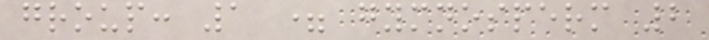group: 1 = gymnosperm 2
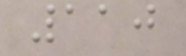110
